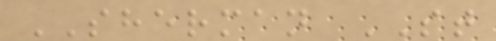SHERMAN ST
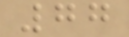77
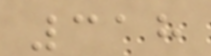318
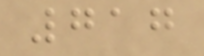717
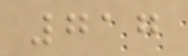717
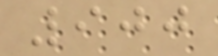900
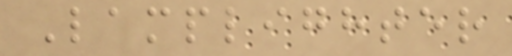Lamplighter
